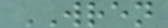WREN
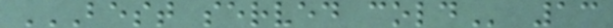BEST SERVED COLD 13
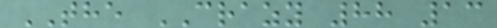THE CRAZY 88 13
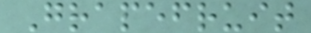Grapefruit
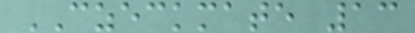CZECKMATE 13
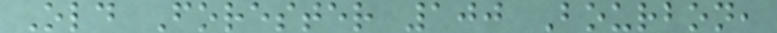Old Forester 100 Bourbon,
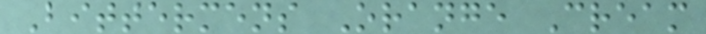Bittermens Orange Cream
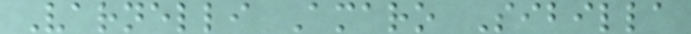Varnelli Amaro Sibilla
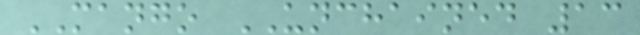MANGO UNCHAINED 13
